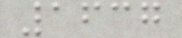1637
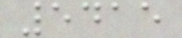5415
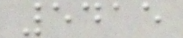5415
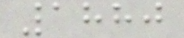1880
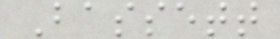Bassett
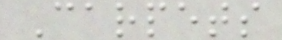Carpets
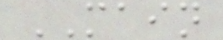MAIN
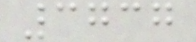3737
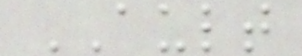AULT
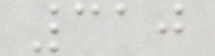310
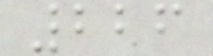226
